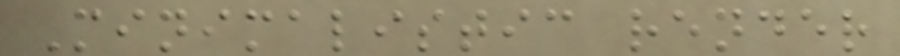Minimalistic render
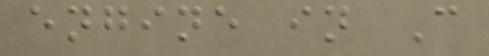engine in C
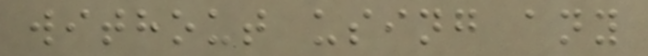without using any
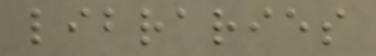libraries
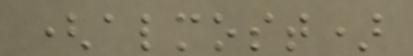(almost)
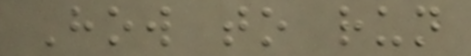How to run
